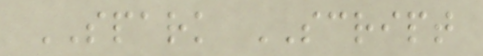SPARK SCRIPT
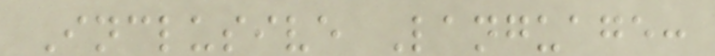Inclusive Language:
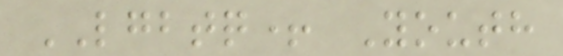LGBTQ+ Youth
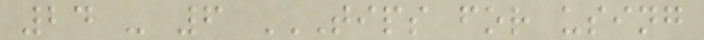24 - 6 TIPS FOR USING
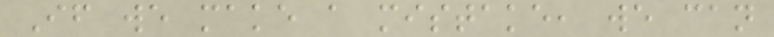If we make a mistake, we can
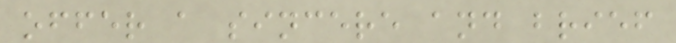offer a sincere and brief
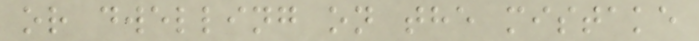or dwelling on the mistake
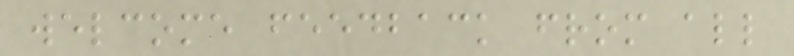welcome feedback from all
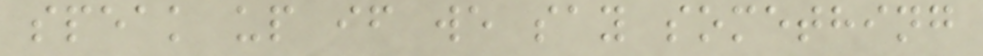speak up if we say something
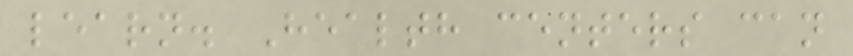learn. Health centers can
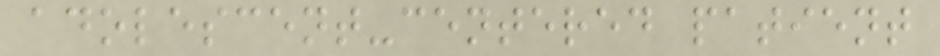adolescent-centered patient
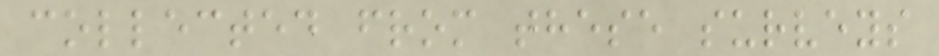collected from these surveys
